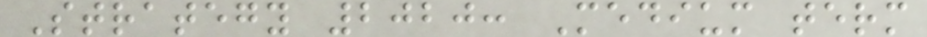Strategy 2020: Medium term
